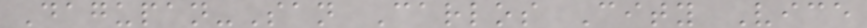Dagupan-San Carlos City Vice
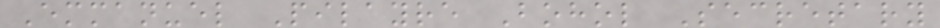Emmanuel Pilayre Bohol Secretary
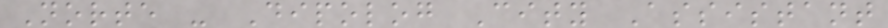Norte - Dipolog City Assistant
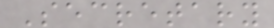Secretary
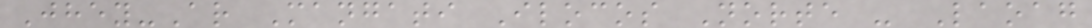Jhey-Ar Mangati Ilocos Norte - Laoag
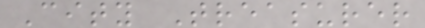City Treasurer
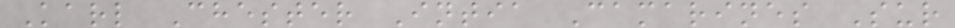Karl Chester Intia Camarines Sur
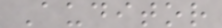Auditor
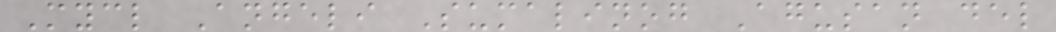Mycl Angeli Sumalinog Agusan del
